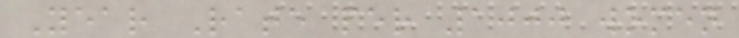Year Rate per 1000 women
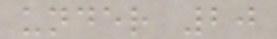under 20
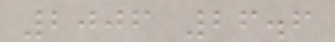2006 26.6
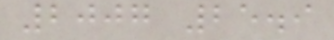2007 25.9
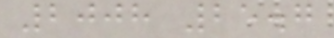2008 25.7
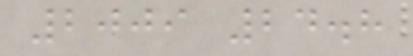2009 24.8
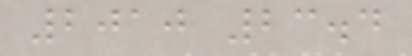2010 23.4
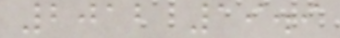2012 19.9
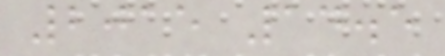2015 14.5
